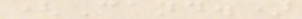(Cand.)
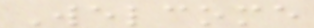Welcome
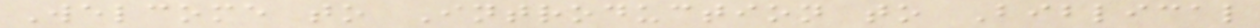Welcome to Introduction to Biblical
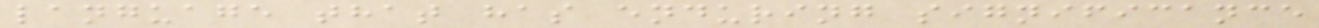language that has enduring significance
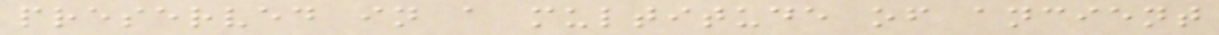preserved in a multitude of ancient
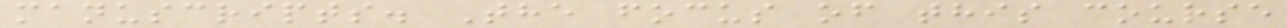manuscripts. The focus of this course
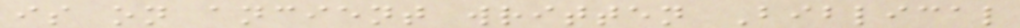is on ancient written Biblical
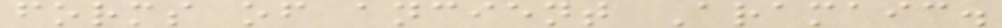forms of ancient Aramaic.
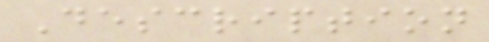Description
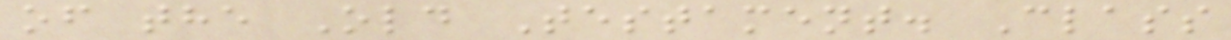of the Old Testament. Class
